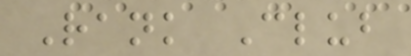Rank Club
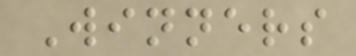Winners
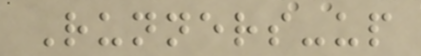Runners-up
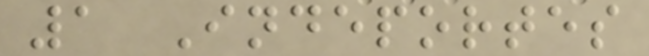1 Indeportes
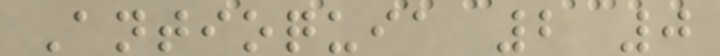Antioquia 2 0
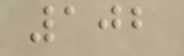102
